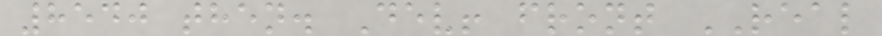8540 then. Dev! front REAL
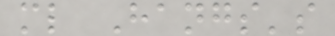ml Hangs's
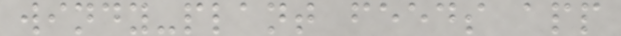windy-plant feeds app
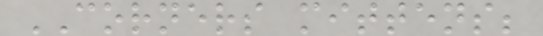CORNERS mittens;
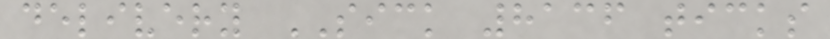delivery SICK 8136 ticks
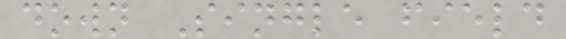down Single field
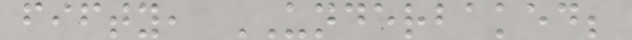fifty, UNDERBAKED;
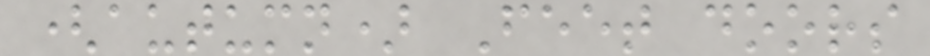(autumn) Feet doors
